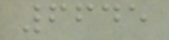6645
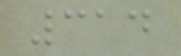314
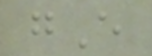gE
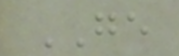GE
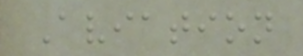Aviation
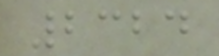2324
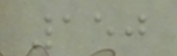150
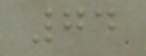74
